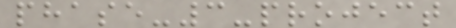phase-3-project
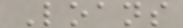Loans
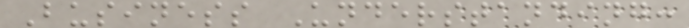Business Understanding:
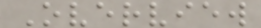Overview
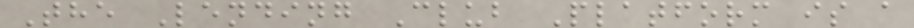The Lending Club Platform is a
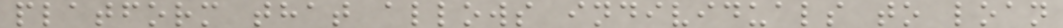platform that allows individuals to loan
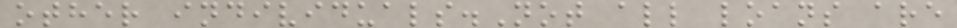other individuals.Not all loans are
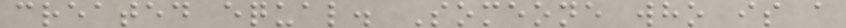created equal. Someone who is a
